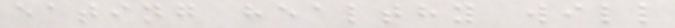eating healthy will
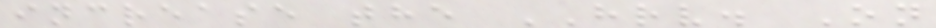increase the HRV. On
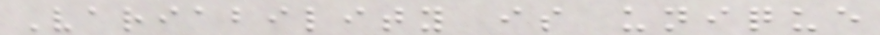Variability is unique
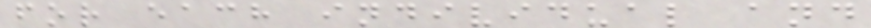for each individual and
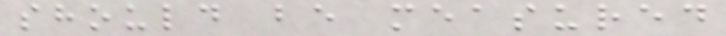should be measured
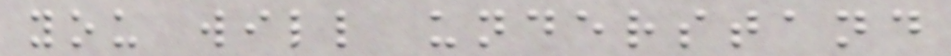you will understand
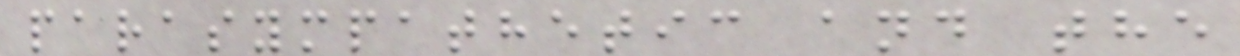parasympathetic and the
